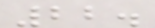22.
